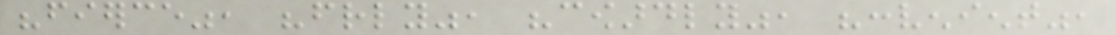"fierce", "friendly", "cowardly", "convenient",
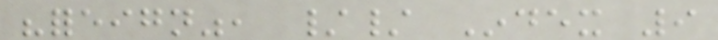"foreign", // Index 9
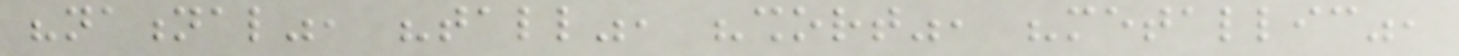"national", "tall", "short", "metallic",
